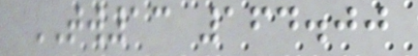TW13 164.00
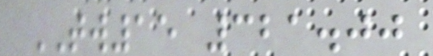TW15 321.00
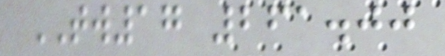TW17 261.00
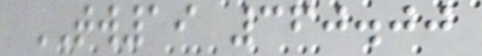TW19 360.00
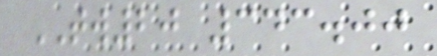TW20 343.00
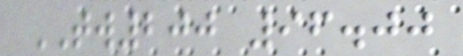TW200 96.00
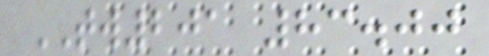TW201 83.00
